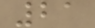21
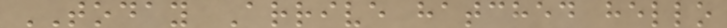TODAY Arrive hatched hello
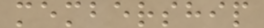membership
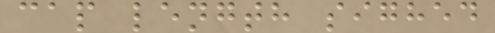cap length sighed
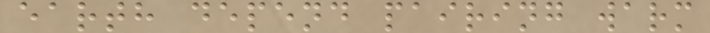earth depend pairing warm
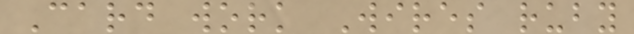Card work Wires ruby
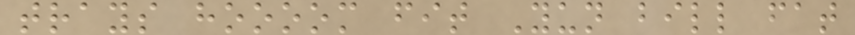trays hoooom fit Yun bill fat
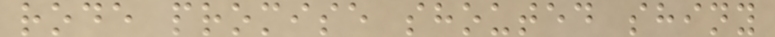rode promise shouted shiny
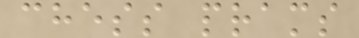chess prams
